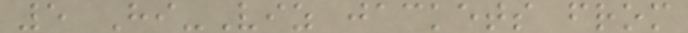5 Hi-Viz jackets from
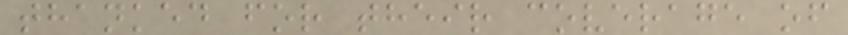thanked for their coverage of
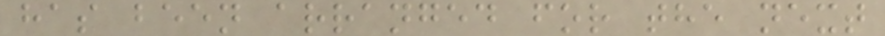has been arranged for the next
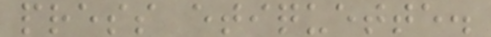press etiquette.
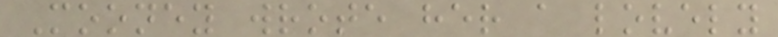Mooney wrote her a lovely
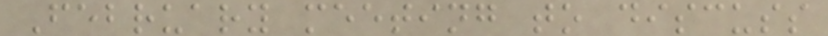February meeting to discuss
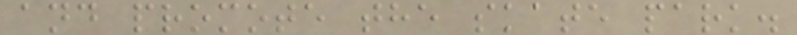and promote the skate park.
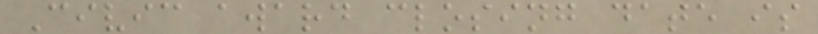Civic award closing date is
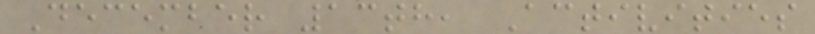December 13th, Activities
